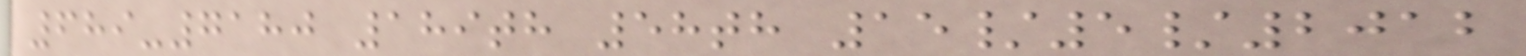689-7180 189th 58th 15/5/2012
